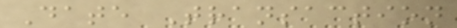Date Transaction
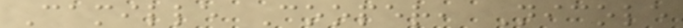Camille Cooper, Nicole
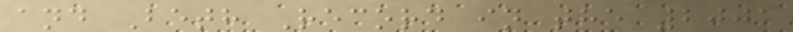and Beth Record in the 2001
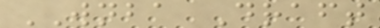WNBA Draft
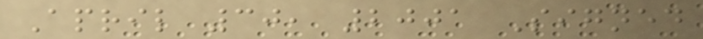April 30, 2001 Signed
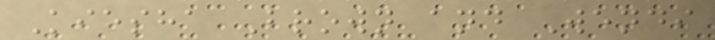Kiesha Brown and Wendi
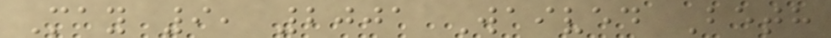May 9, 2001 Waived Beth
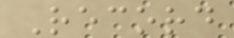Record
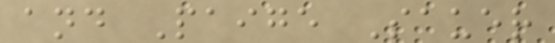and Paige Sauer
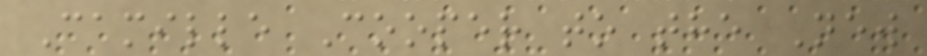Camille Cooper to the New
